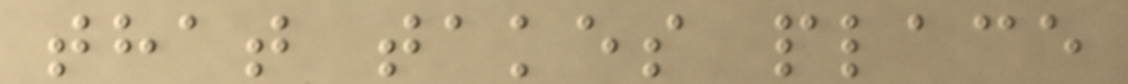that takes place
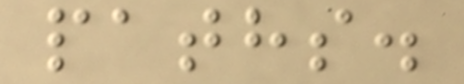paths.
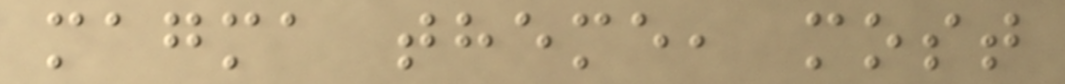magma theme, most
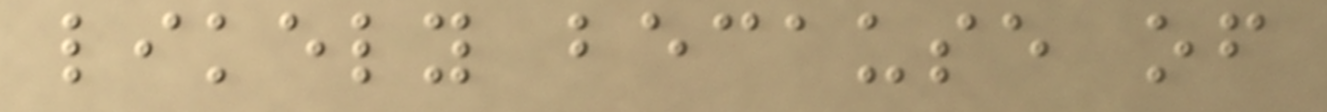likely because of
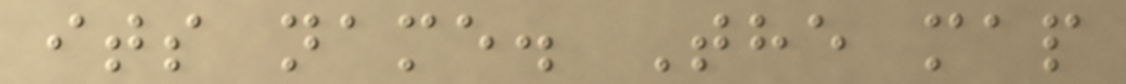its name. The map
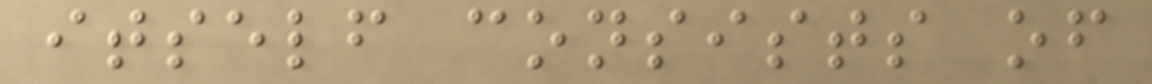itself consists of
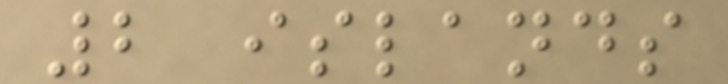2 islands
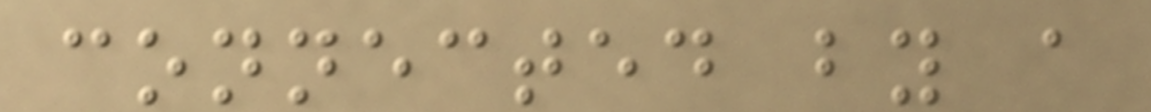connected by a
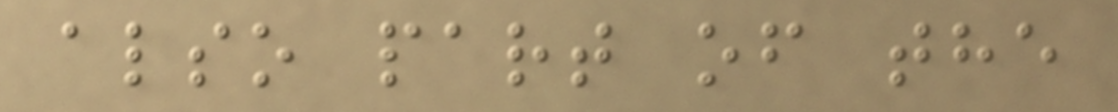also part of the
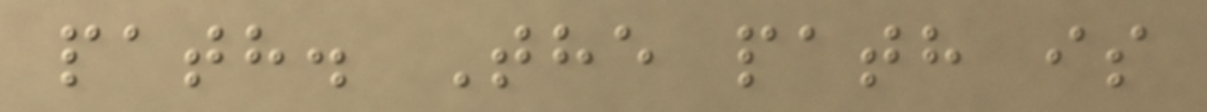path. The path is
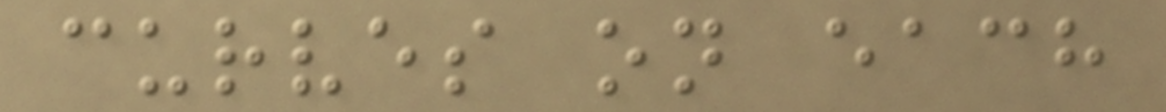curves on each
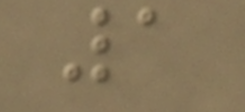1
